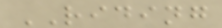RIDING
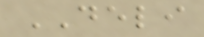DELI
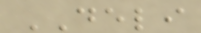DELI
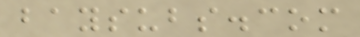baysubs.com
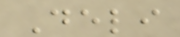Deli
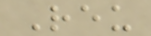Reu
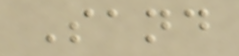Sand
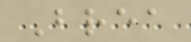Brea
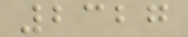2327
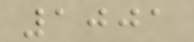1001
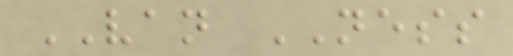VAN NESS
